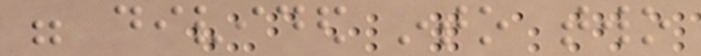were divided into two
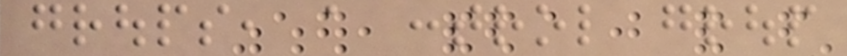groups, a control group
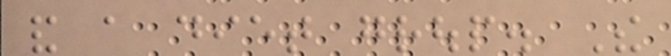and a diet group. The
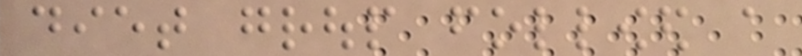diet group followed a
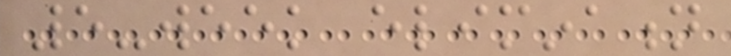5-week elimination
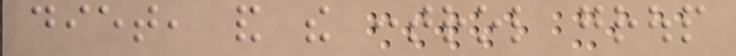diet, and the control group
